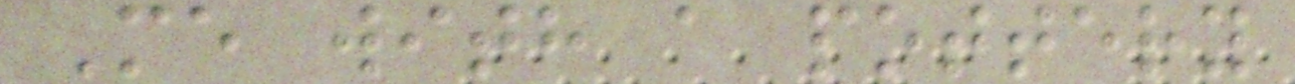Me with a pottery
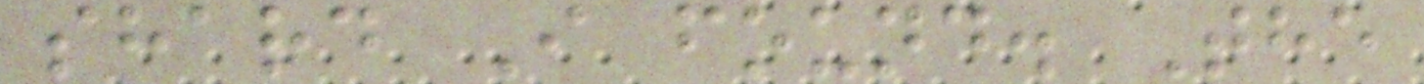shard I found. The
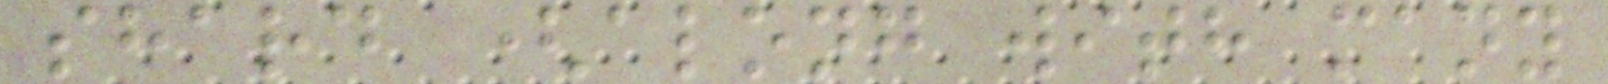shard (along with many
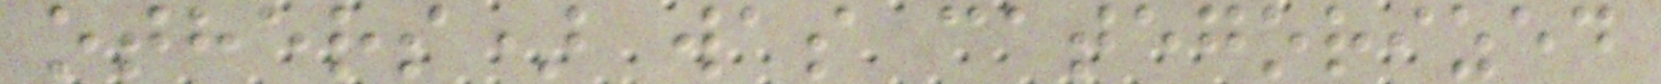others) was categorized
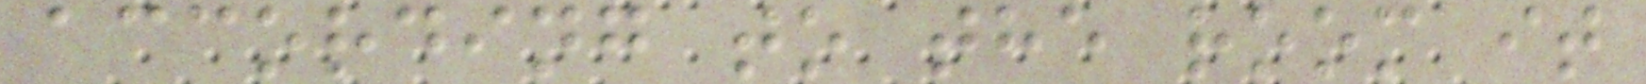according to the room it
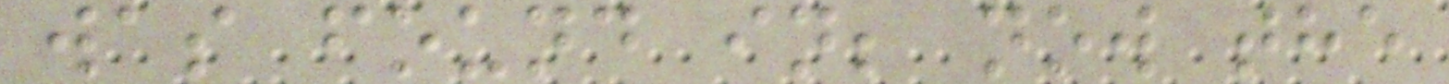was found in; now the
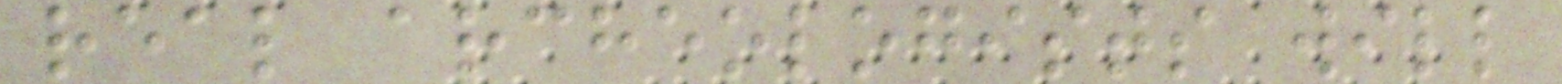real archeologists will
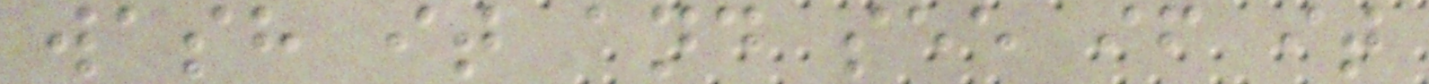wash it and see if it
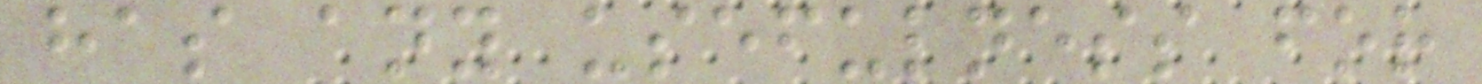has any usefulness for
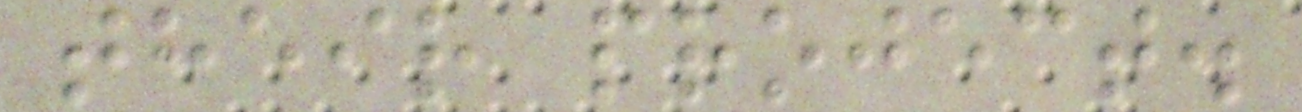their project.
